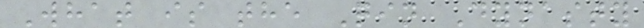What is the Qin Dynasty
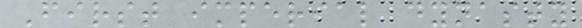First imperial dynasty
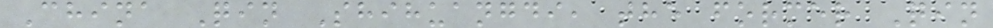China Qin Shihuangdi, the former Qin
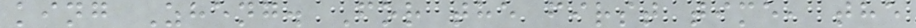king Zheng. For the first time, the
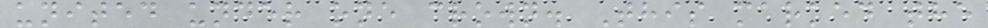united under one crown. This marked the
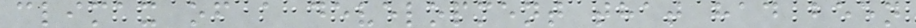climax of a development that had been
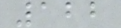122
